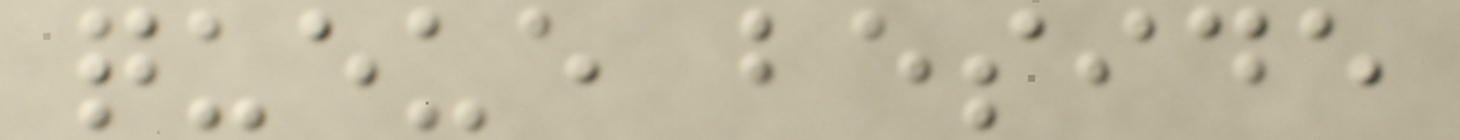queue beside
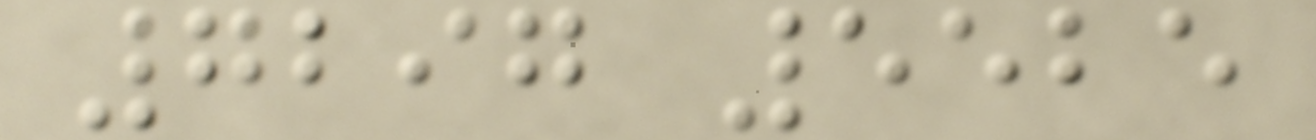7297 5525
